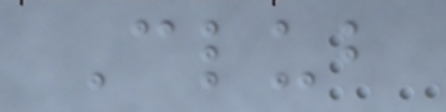Club
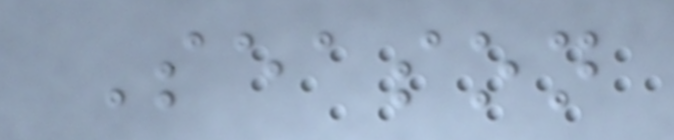Season
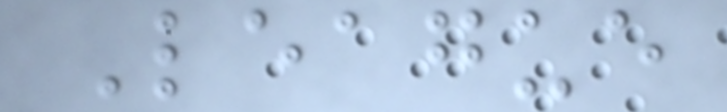League
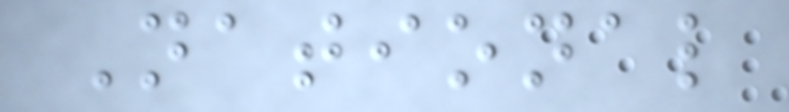National
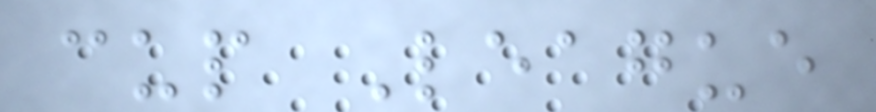cup League
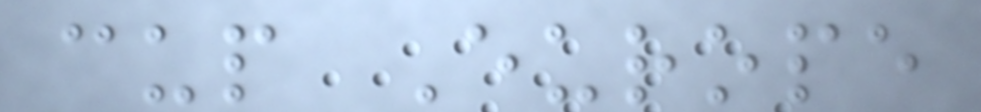cup Europe
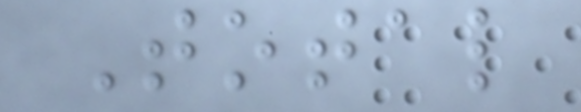Total
